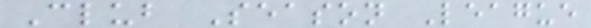Club Season League
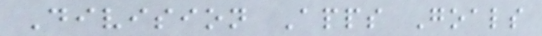Division Apps Goals
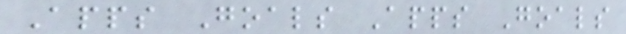Apps Goals Apps Goals
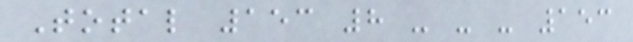Total 153 8 - - - 153
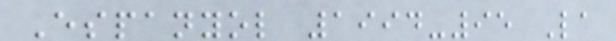Espanyol 1994-95 La
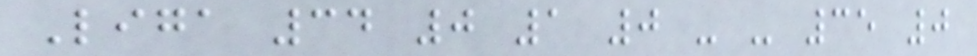Liga 34 0 1 0 - - 35 0
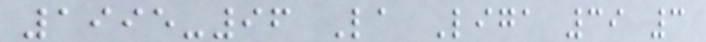1995-96 La Liga 39 3
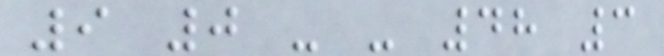9 0 - - 48 3
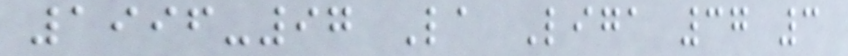1996-97 La Liga 37 3
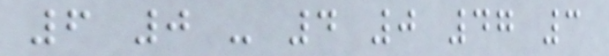6 0 - 4 0 47 3
